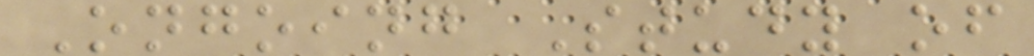Ongoing Study of
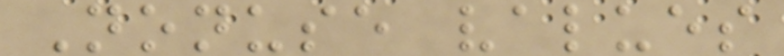Nonuse values
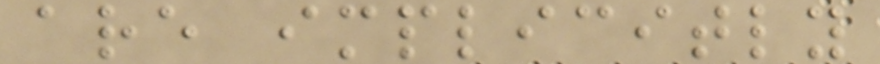are implicitly
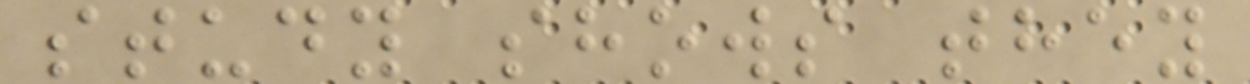study shows they
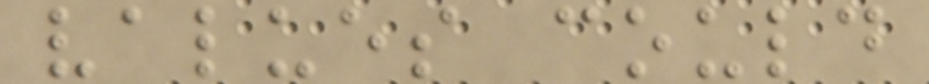values could
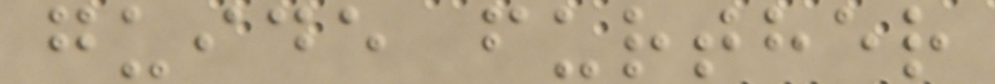guide further
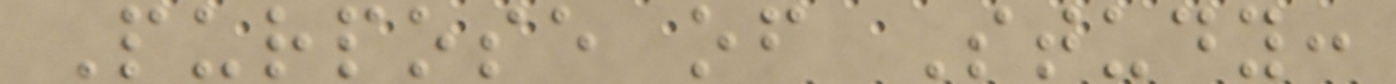Purpose of Study:
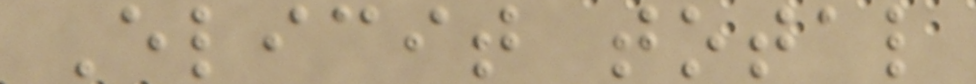Elicit total
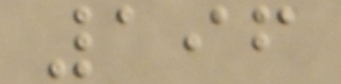196
